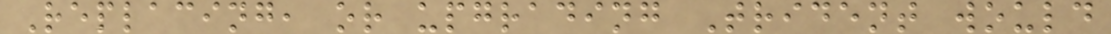Replacing, or upgrading Trident would
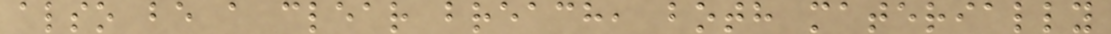also be a clear breach, both materially
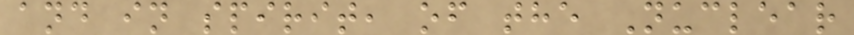and in spirit, of the Nuclear
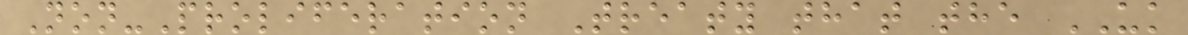Non-Proliferation Treaty that the UK
